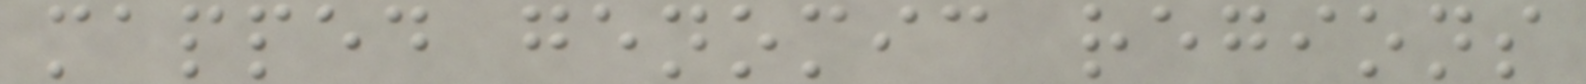mapped genomic regions
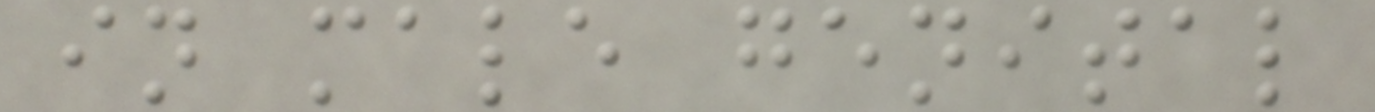in male genital
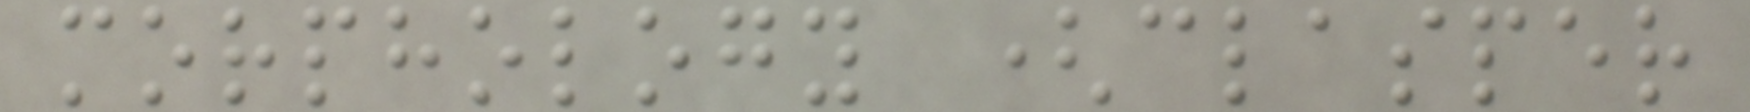morphology (clasper
